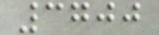3700
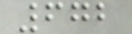672
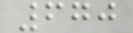670
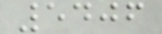5406
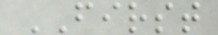FIRST
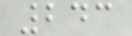243
